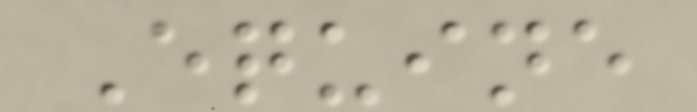Equine
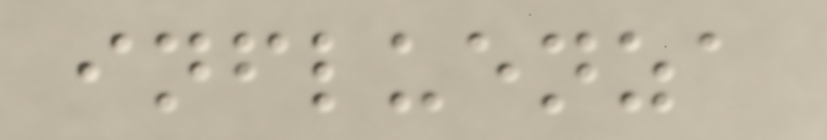influenza
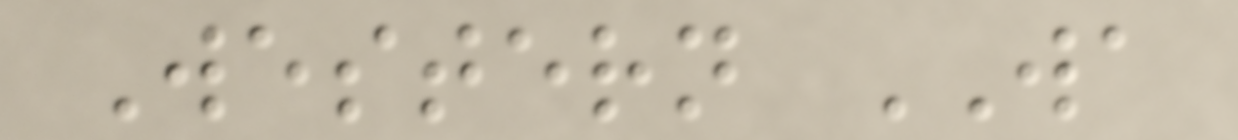Western WA
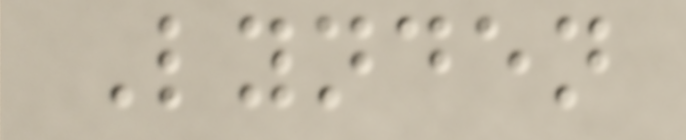Lynden
